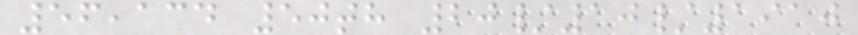56,134 50th 20/10/1910
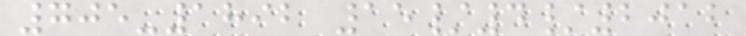705-1892 15/4/2012
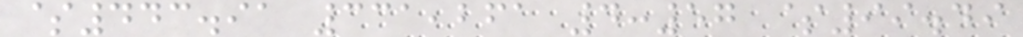$443.91 331,261 4:57 $99.49
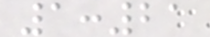1:21
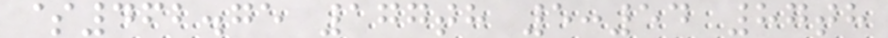$462.75 177th 5:54 87th
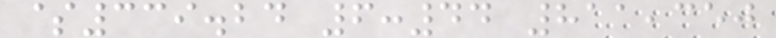$339.24 6:44 811,350
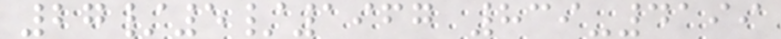27/5/1967 839-4199
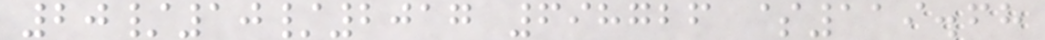20/10/2017 698726 $119.68
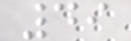49
